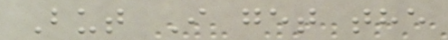But I get the
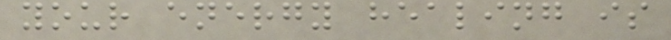your energy healing is
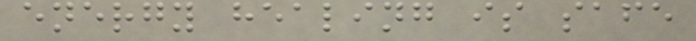energy healing is safe
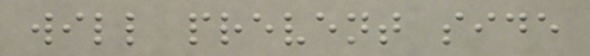will prevent side
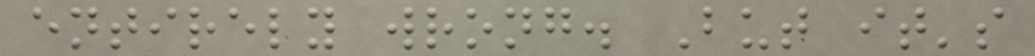entirely wrong. But it's
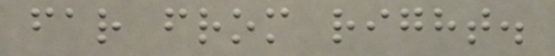far from right.
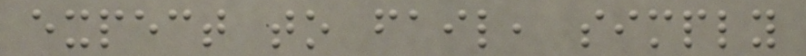expect to fail, simply
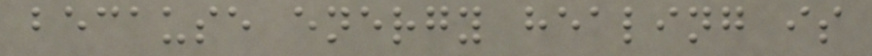because energy healing is
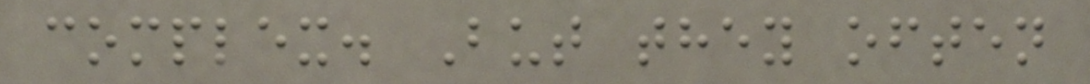complex. But they often
